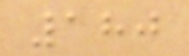180
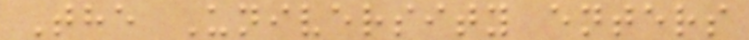The University enters
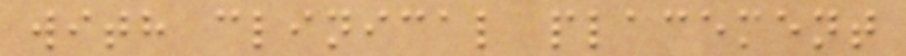with clinical placement
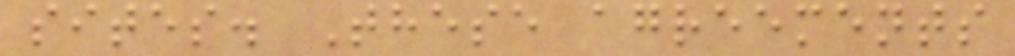sites. These agreements
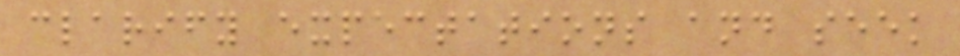clarify expectations and seek
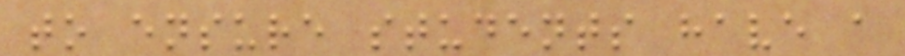to ensure students have a
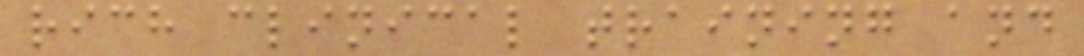rich clinical training and
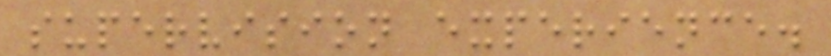supervision experience.
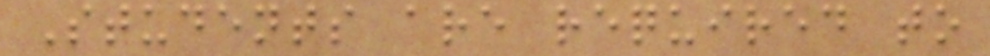Students are required to
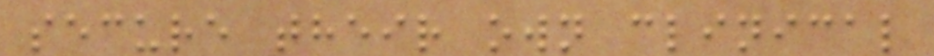secure their own clinical
